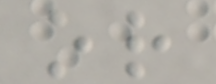or
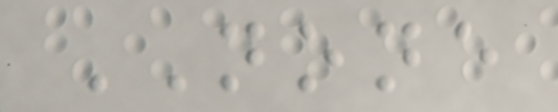NONE
